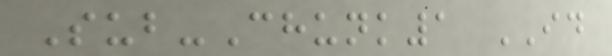Sub-Chunk1 ID
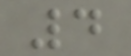4
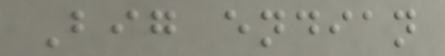Big endian
